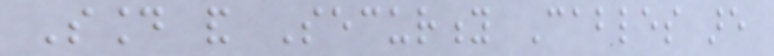Sound and Security Cables are
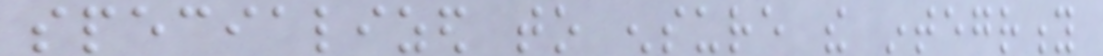specialized to ensure the integrity
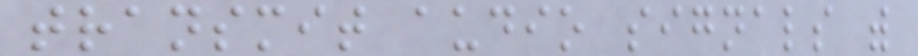transmit audio signals with
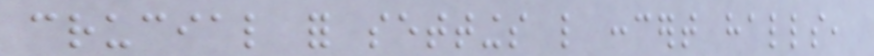crucial for settings like concert halls,
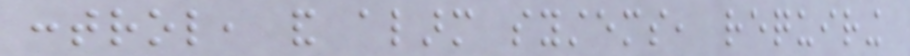control, and alarm systems, requiring
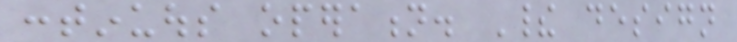continuous operation. Their design
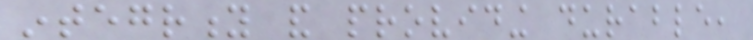integrity and providing durable,
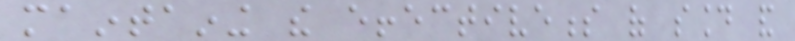maintaining the effectiveness of sound and
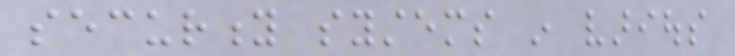security systems in various
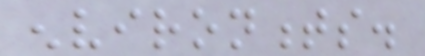environments.
